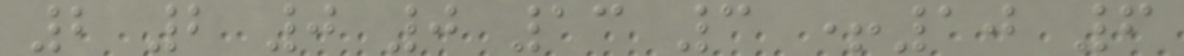2 2 0 0 13 3 +10 6
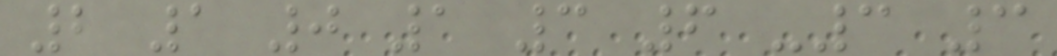2 1 0 1 3 6 -3 3
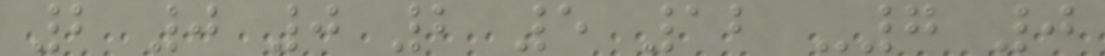2 0 0 2 5 12 -7 0
